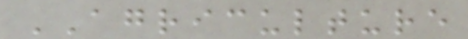AGRICULTURE
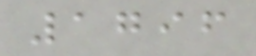1796
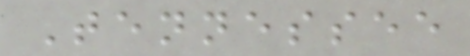Tennessee
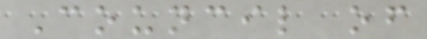Council of
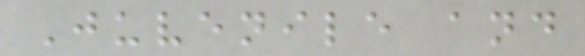Juvenile and
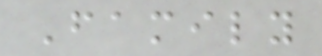Family
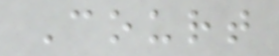Court
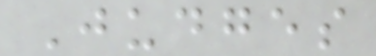Judges
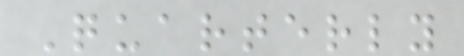Quarterly
